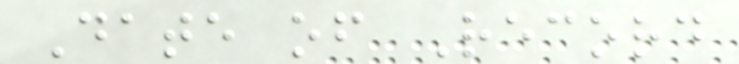Date of Record
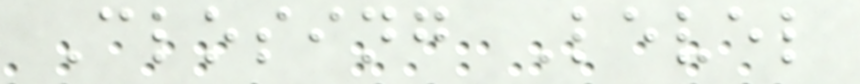Closing Level
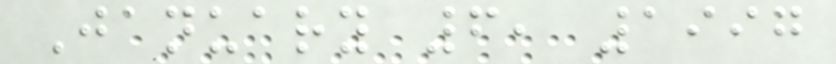January 6, 1997
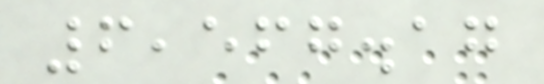6,567.17
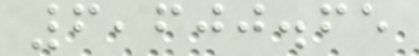6,600.65
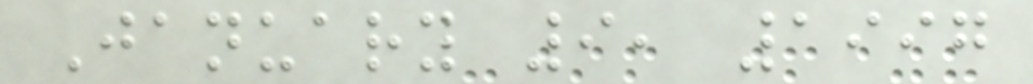January 9, 1997
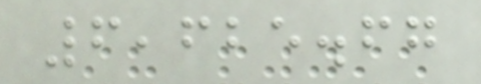6,625.67
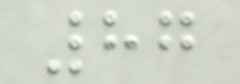87
